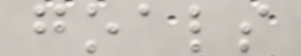goals
